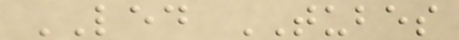LED TUBES
